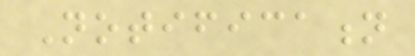Notification
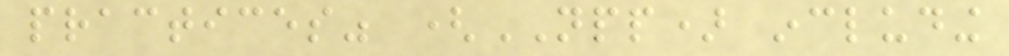practices" (NPP) including
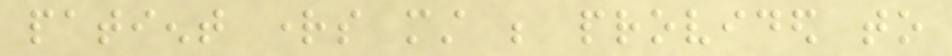patient rights must be provided to
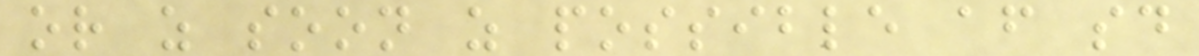or as soon as possible after said
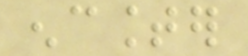encounter
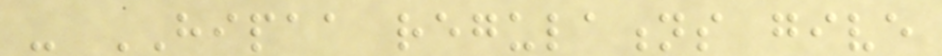- HIPAA regulations give
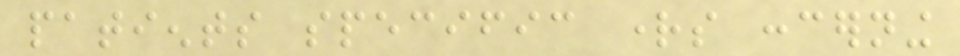patients specific rights concerning
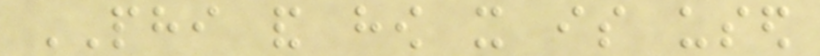PHI and how it is used
